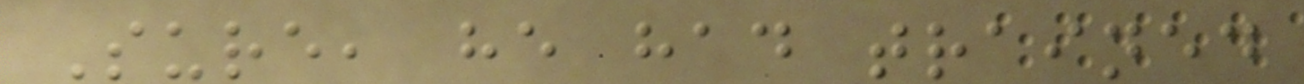Sure, he had trained
